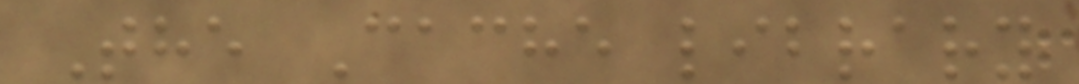The Cache library
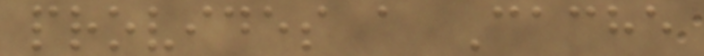provides a Cache
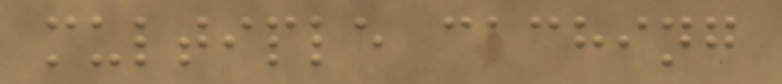multiple caching
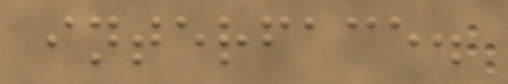interface.
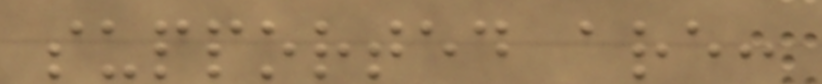supported are:
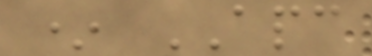* APC
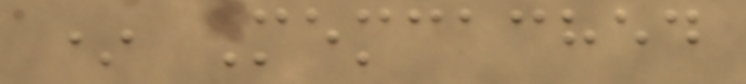* Memcached
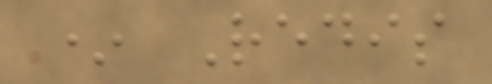* Redis
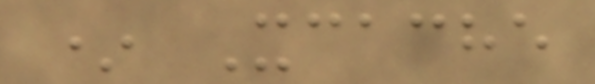* Xcache
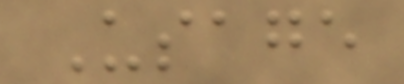Usage
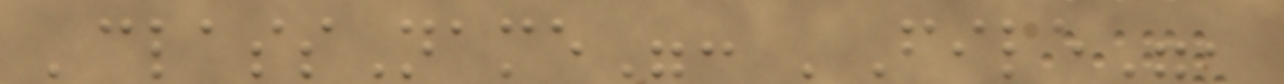'className": 'File",
